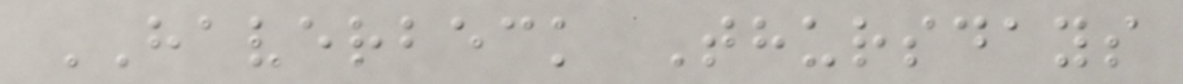HAVERBECK Thursdays
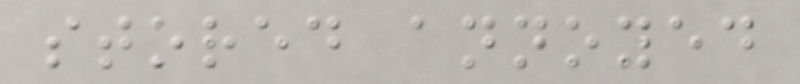stored annoyed
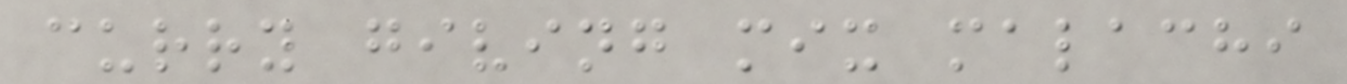curry giving mix malachi
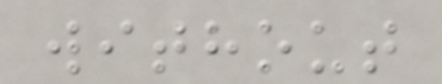without
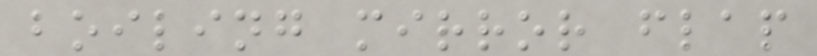boiling mirror flap
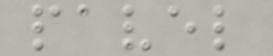pavel
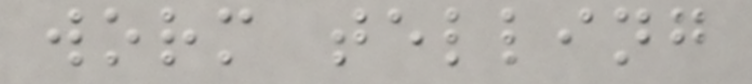worm telling
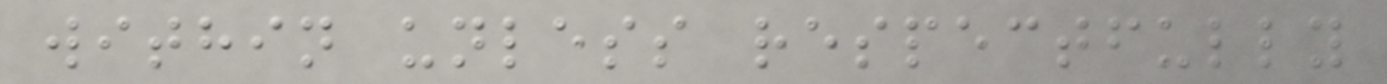within unless respectfully
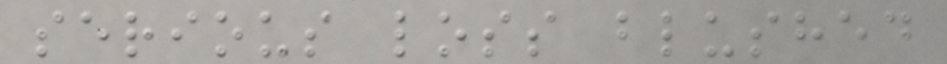serious loss blushed
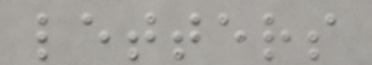letters
